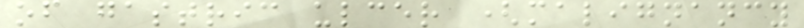of gastric ulcer (malignancy
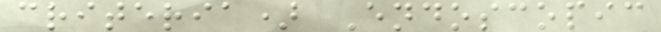criteria) Endoscopic
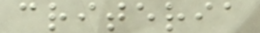criteria
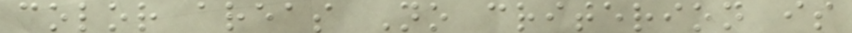color areas No criterion is
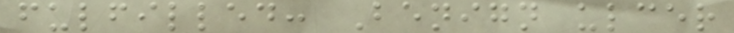fulfilled: Benign ulcer
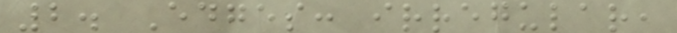2. Edges: irregular,
